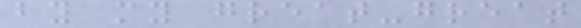by my great-great
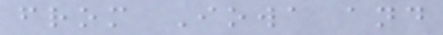from Iowa and
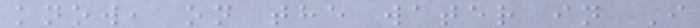know, on the water in I
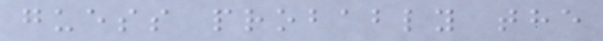guess probably the
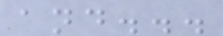and...
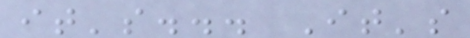it's... It's
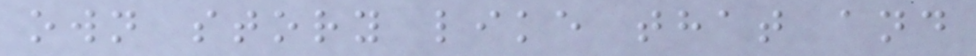own story like that and
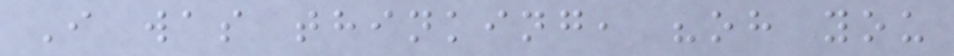I was thinking, "oh you
